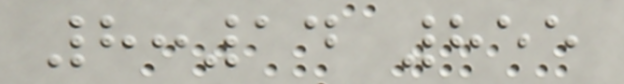8:14 855
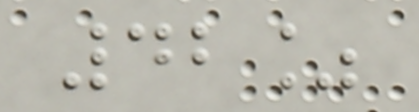42%
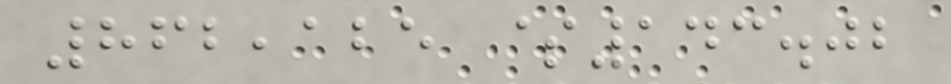862,125 $143.02
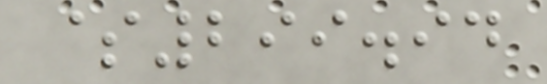$299.94
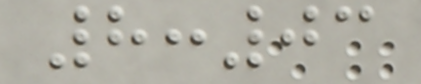8:03
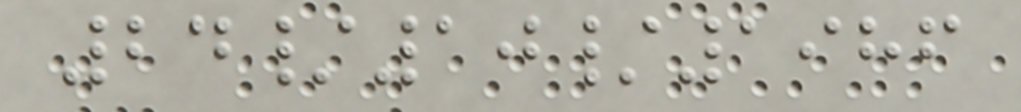24/10/1986
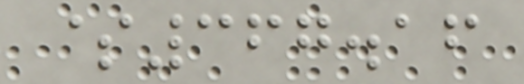$367.16
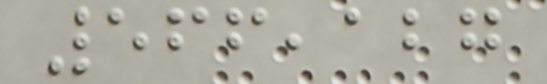566,127
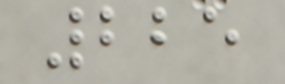225
